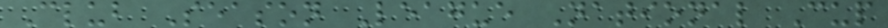Club Season League National Cup
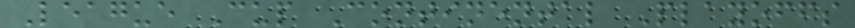League Cup Continental Playoffs
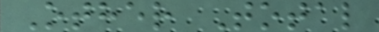Other Total
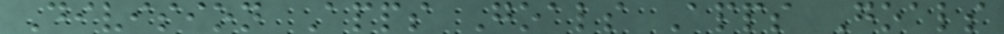Division Apps Goals Apps Goals
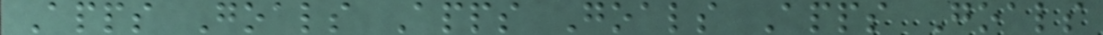Apps Goals Apps Goals Apps Goals
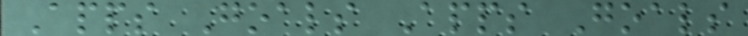Apps Goals Apps Goals
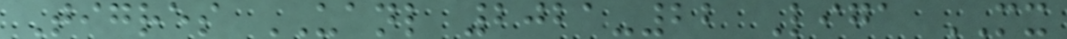Tigres UANL 2021-22 Liga MX
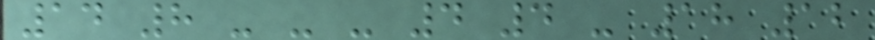14 8 - - - 4 4 - 18 12
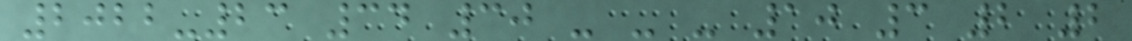2022-23 34 30 - - - 10 3 2 2
